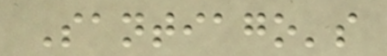Santiago's
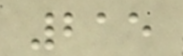215
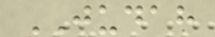JUDAH
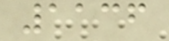1136
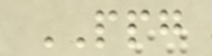PPG
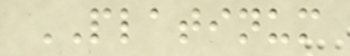PLATINUM
